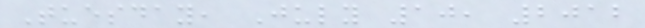Tuesday, July 10, 2012
